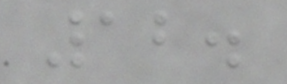12.
